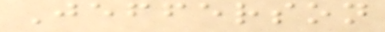Jefferson
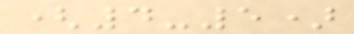(4-5)
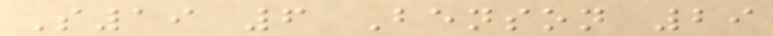S19 6 Benson 29
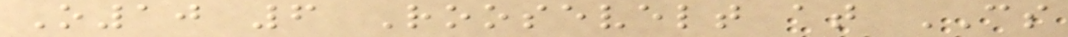O10 6 Roosevelt at CS
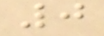0
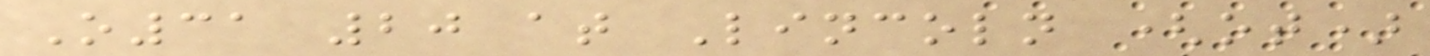O31 20 at Lincoln (ot)
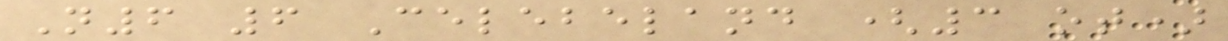N6 6 Celebeland (3 ot)
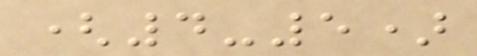(4-5)
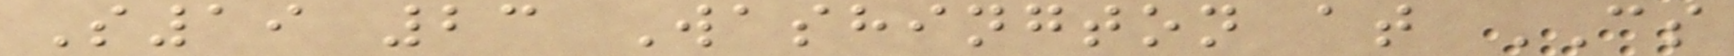S19 23 Washington at CS
